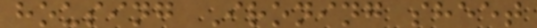housing Ironing sheet
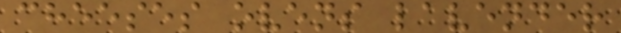cheeses ovens lavender
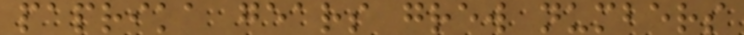paprika gears grew numbers
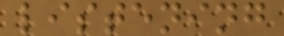listening
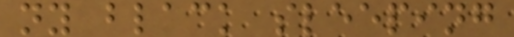ny black sleeping
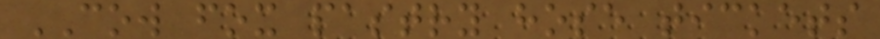COW fox pastry hose tickets
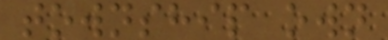township own
